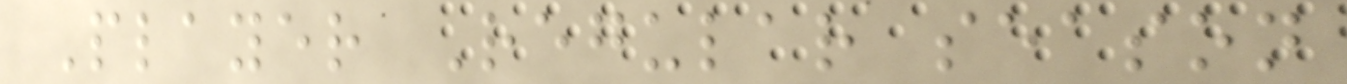Player Regular season
